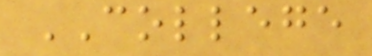COLLEGE
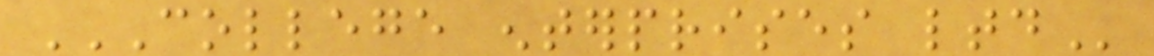COLLEGE ENTERPRISES LTD
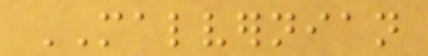MALVERNIAN
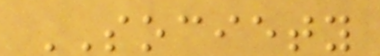SOCIETY
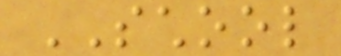SCHOOL
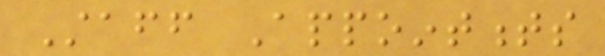Staff Appointments
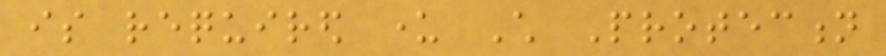is required under Child Protection
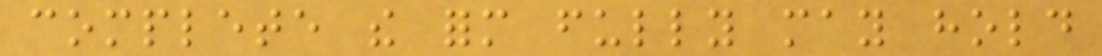complete the form fully may hold
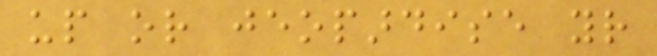up or jeopardise your
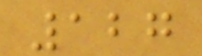127
